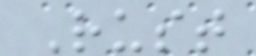Rust
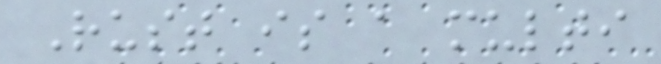Rust is a multi
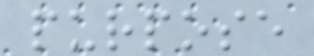purpose
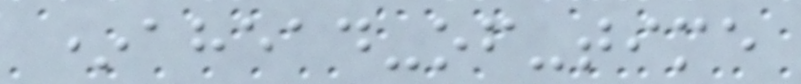*ahead-of-time
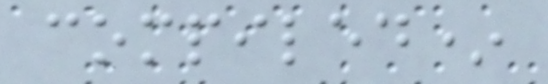compiled*
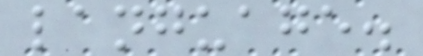language.
